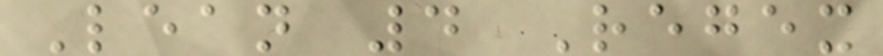Lean 4 Regex
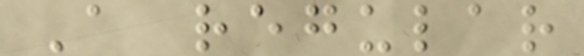A regular
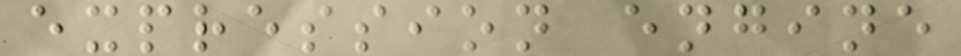expression engine
